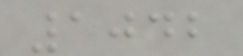1042
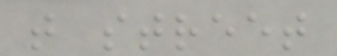t street
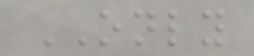ONLY
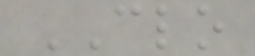CLO
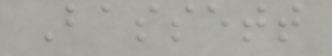Bassett
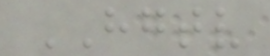HGTV
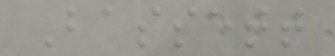Bassett
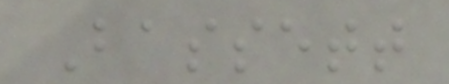Bassett
